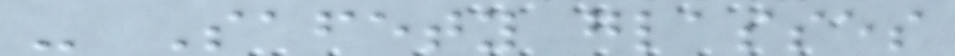- Safety glasses
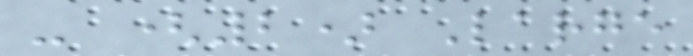- (2) Large
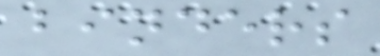binders
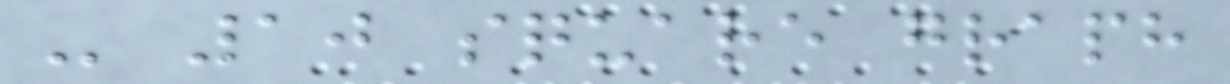- 10 square graph
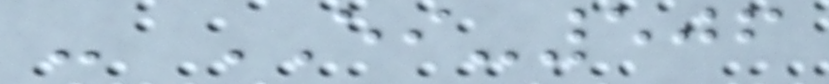- EI-506
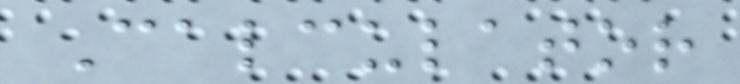Calculator
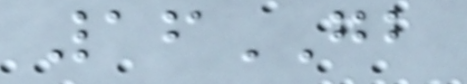16GB
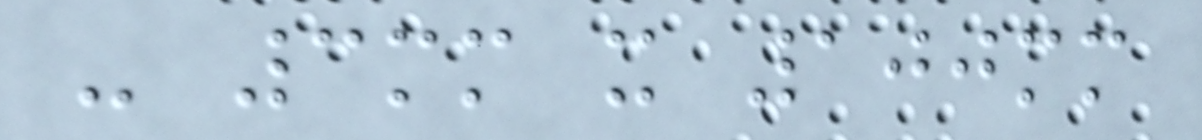- 3mm x 100mm
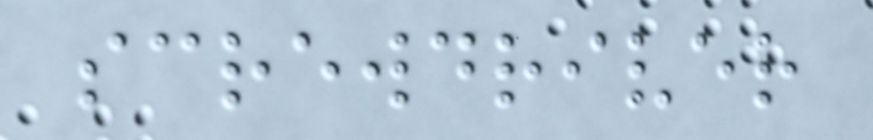screwdriver
